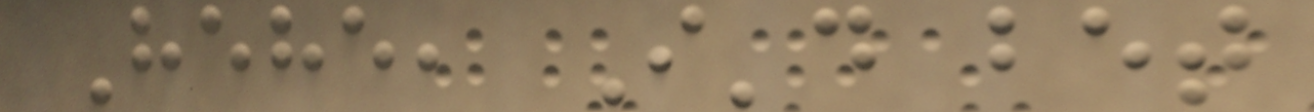Hehe, I'd bet
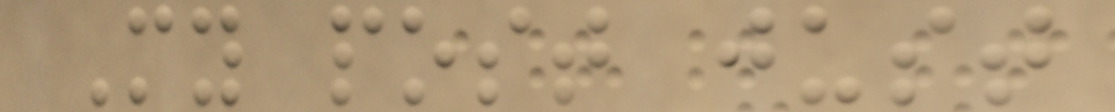My post just
